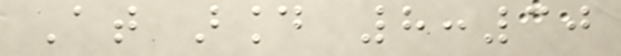At around 8:30
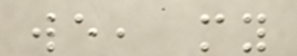we, my
